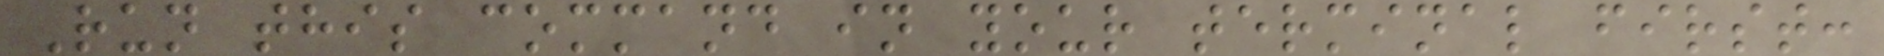Run this command in your terminal first:
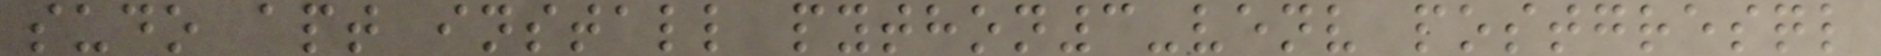sudo apt install python3-venv postgresql
